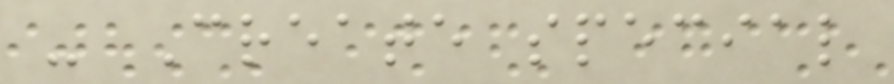- Create special
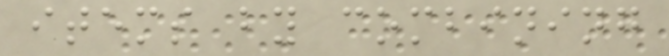items by combining
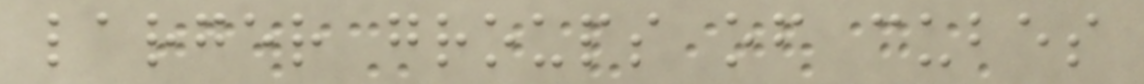larger groups of cubes
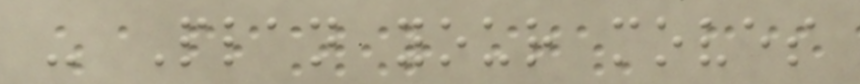- Plan your moves
